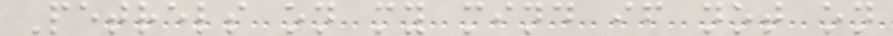Petrels on my mind if not on
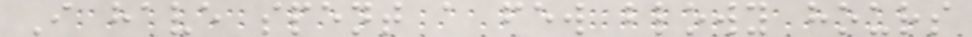I have spent a few blowy hours
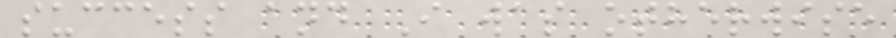success and I was otherwise
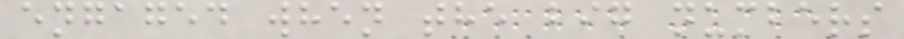engaged when the big numbers
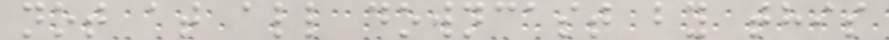not at all downcast by this
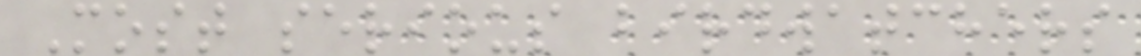Most serious birdwatchers
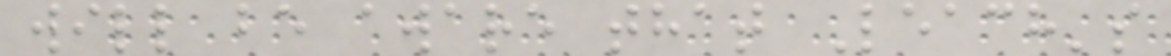will be aware that Leach's
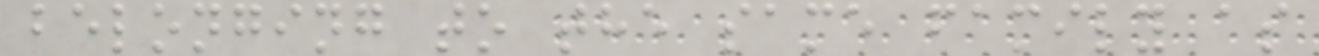belonging to the same family as
